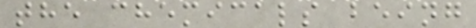the chemicals being
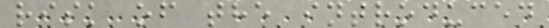risk of the introduced
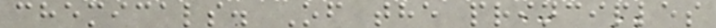chemicals. Of the principles
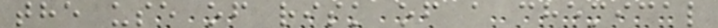the use of risk of a chemical
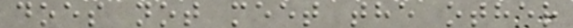does not meet the other
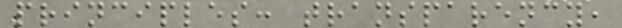principles: transparency,
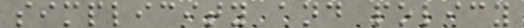simplicity and policy
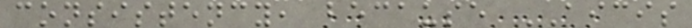consistency, because AICIS
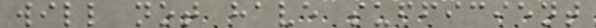will not have sufficient
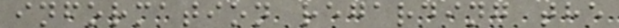information regarding the
